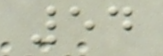54
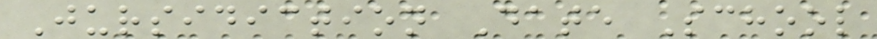Jursidiction Date School
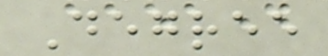Degree
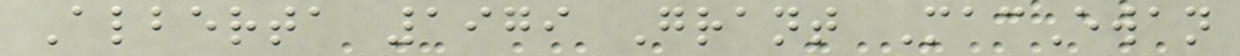Alberta 1979 Grant MacEwan
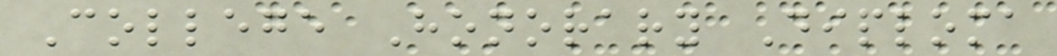College Honorary Diploma
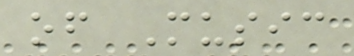of Music
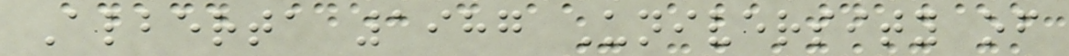Alberta 1987 University of
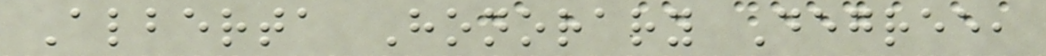Alberta Honorary Degree,
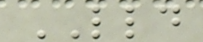LLD
